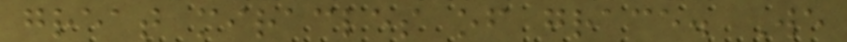great miracles of grace. We
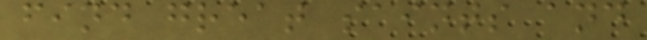find great saints and
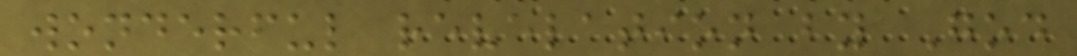wonderful revelation by God
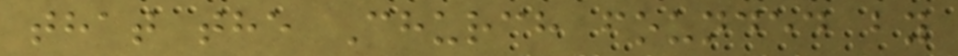that the Church founded by
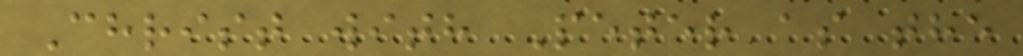Christ with Peter as the
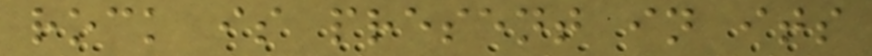rock is present in its
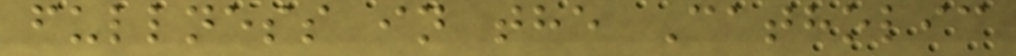fullness in the Catholic
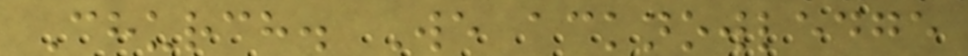Church. We acknowledge
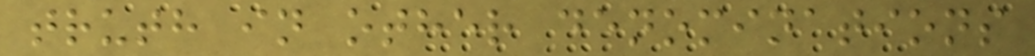truth in other denominations
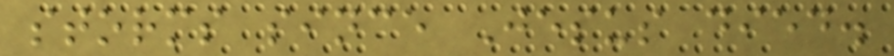storms since Jesus died.
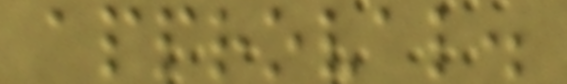approval.
